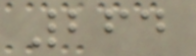264
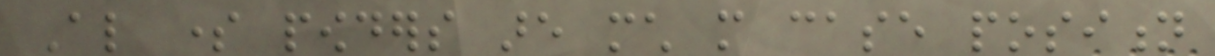Also some powders are much more case position
